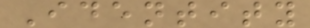Identity
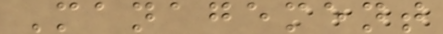Management
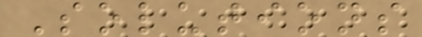Solutions
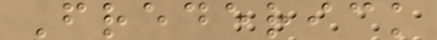Frederick
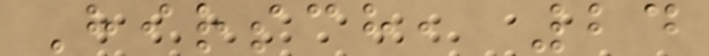Hirsch, 24
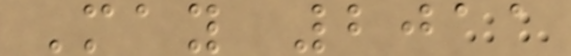May 2011
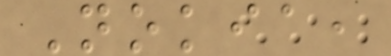Nokia,
